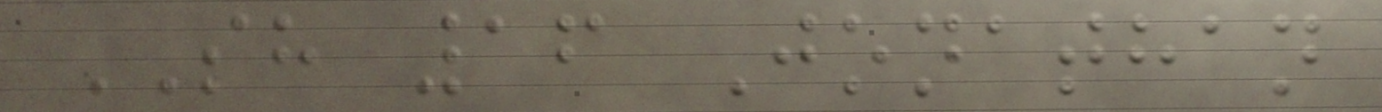SH 16 Jonathan
